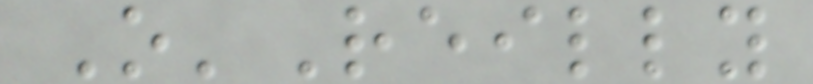O'Reilly
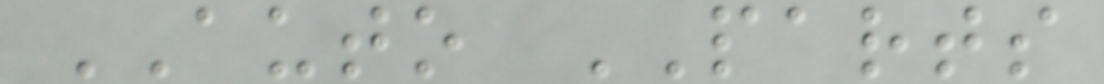AUTO PARTS
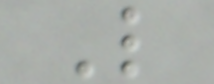L
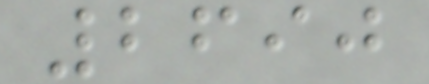2690
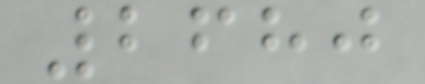2680
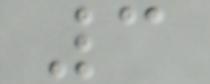3
